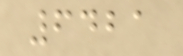6421
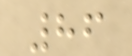86
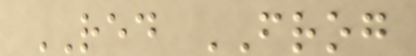RED FROG
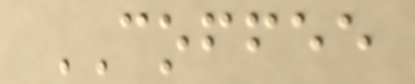COFFEE
